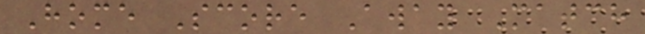Home Score Away Match
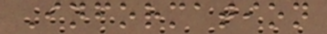Information
